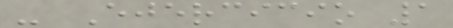- Ejercicio 1
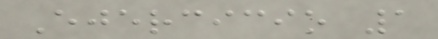Ejercicio 1
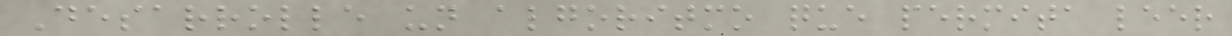Desarrolle un algoritmo que permita leer
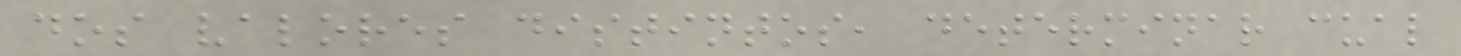dos valores distintos, determinar cual
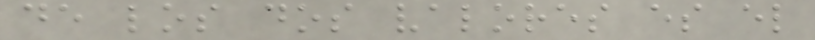de los dos valores es el
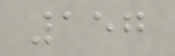157
